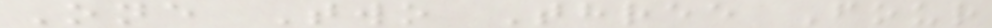One Two Three Four
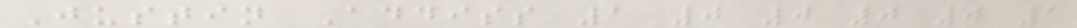Justin Addiss 1 0 0 0 0 1
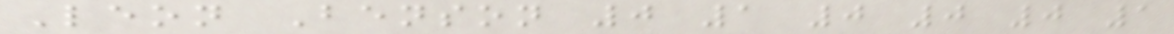Leon Benson 0 1 0 0 0 1
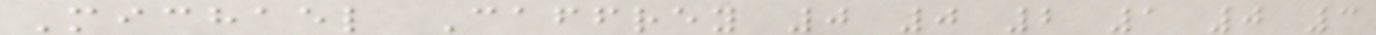Michael Caffrey 0 0 2 1 0 3
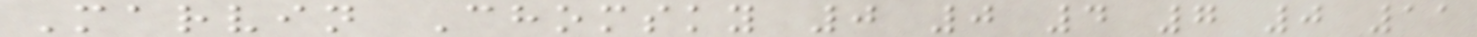Marvin Chomsky 0 0 4 7 0 11
